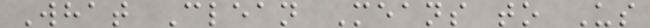What Clean Means to Us
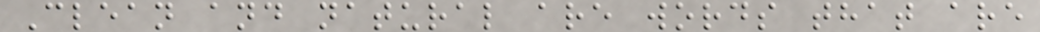Clean and natural are words that are
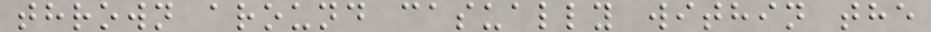thrown around casually within the
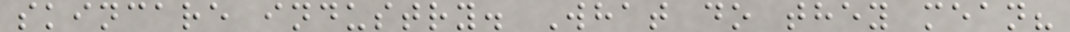skincare industry. What do they mean?
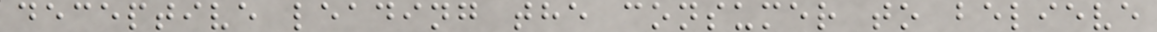deceptive leading the consumer to believe
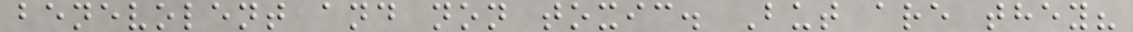benevolent and non toxic. But are they?
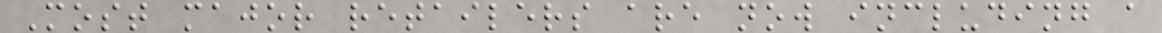Most major retailers are now including a
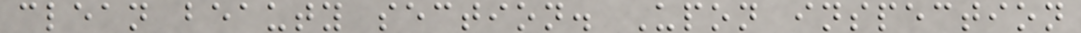clean beauty section. Upon inspection
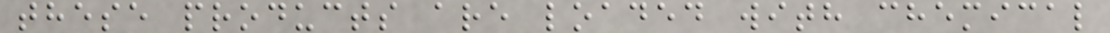these products are loaded with chemical
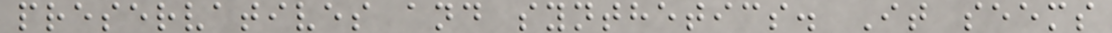preservatives and synthetics. It seems
